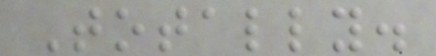Totally.
